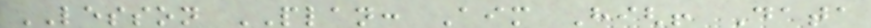LESSON PLAN: Aim High! Data
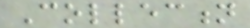Collection
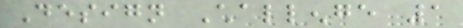Design Challenge 1
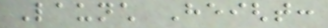Launch Height:
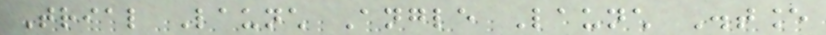Trial Launch Angle Launch Distance
